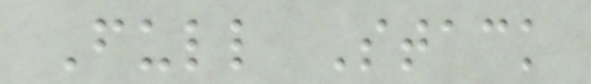Full Stack
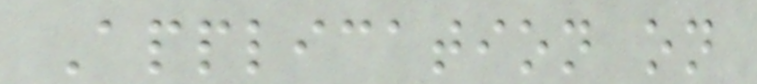Application on
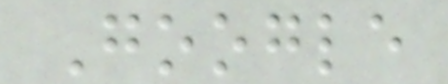Google
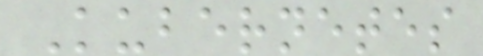Kubernetes
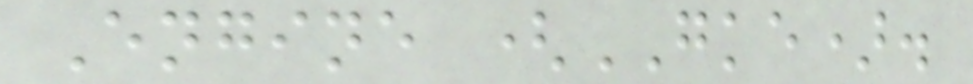Engine (GKE).
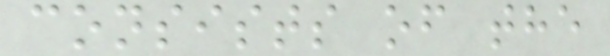consists of the
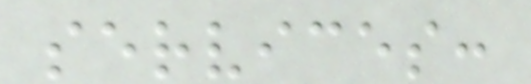services:
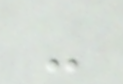-
